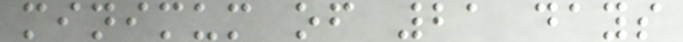minimum of 21 days
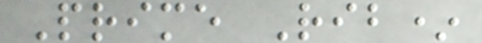Prime Rib*
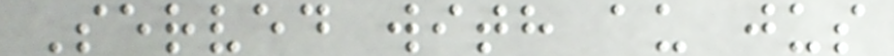Served with au jus
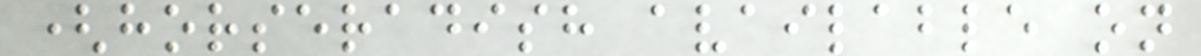(horseradish available on
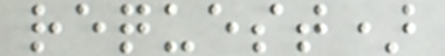request)
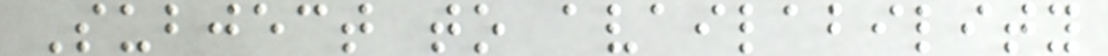Subject to availability
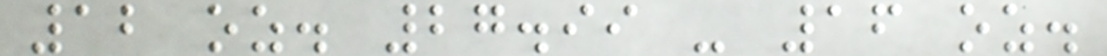12 oz. 27.99 - 16 oz.
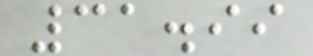31.99
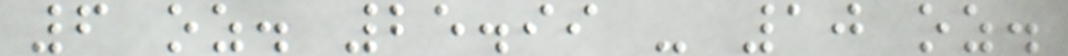6 oz. 25.99 - 10 oz.
